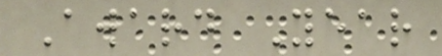Award Year
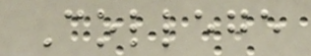College
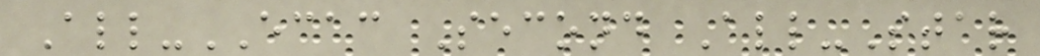All-ECAC Second All-Star
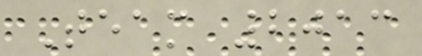Team 2013
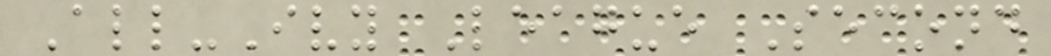All-Ivy League Second
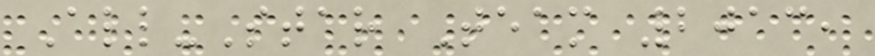All-Star Team 2013,
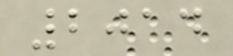2014
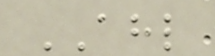AHL
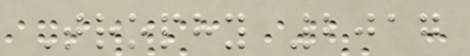Trophy 2017
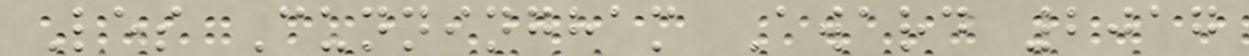Les Cunningham Award 2017
